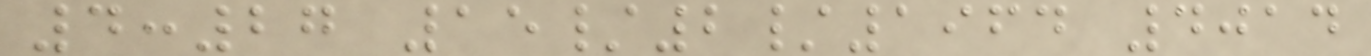4:27 15/2/1964 4014
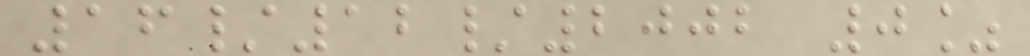16/12/2002 0%
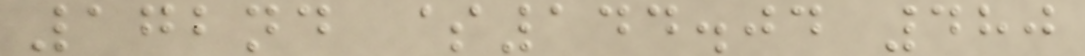172nd $144.04 480
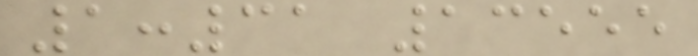1:31 13555
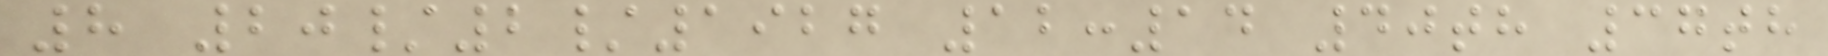8 20/2/1927 12:14 40th 37th
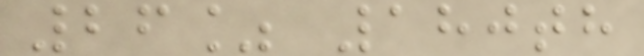26% 180th
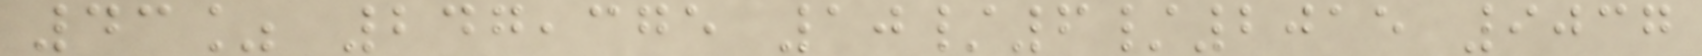43% 247,375 10/6/2015 9037
